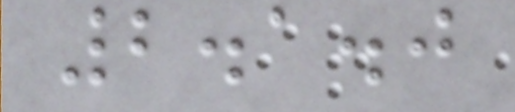2.1.0
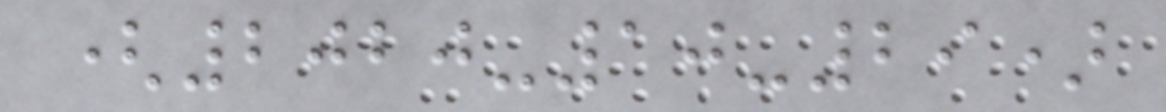(2020-10-29)
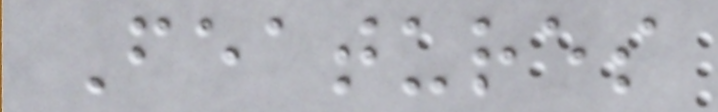Features
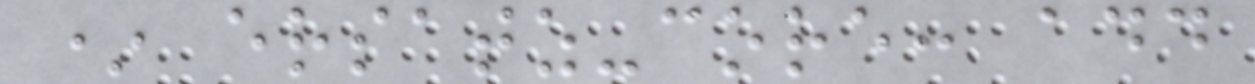* ersatz-core: add
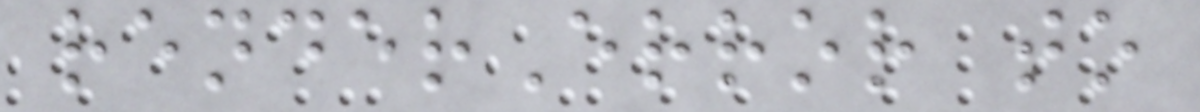renderError to
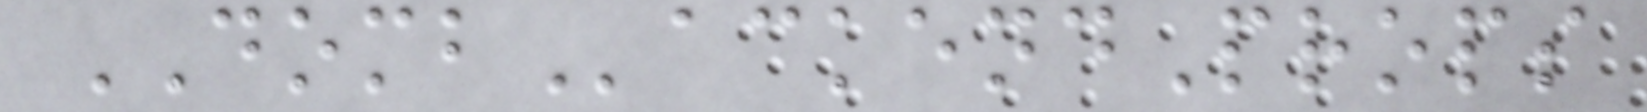DOMBackendProps
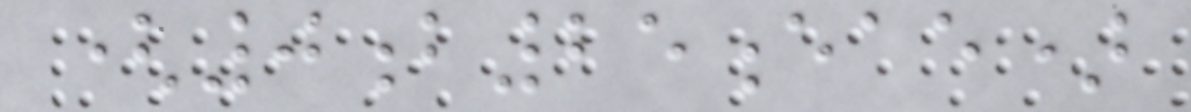(0b25eae)
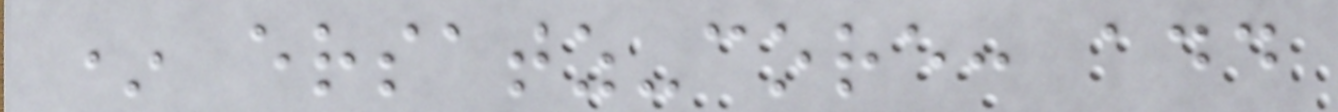* ersatz-core: add
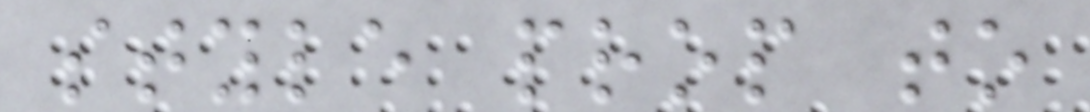style prop to
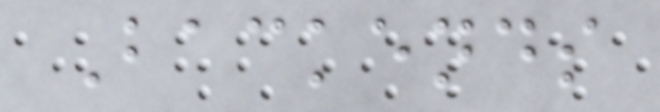Backends
